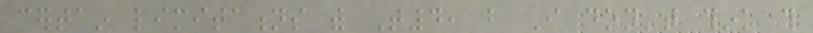certain limitations with T4, but I don't think this
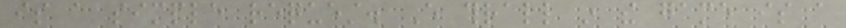is a simple request. Every thrall in the game is a
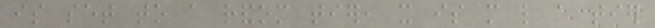is set to a random tier, it is more like a tier
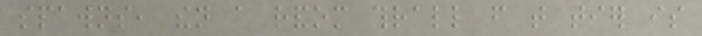spawns, then a random thrall from that tier is
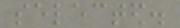selected.
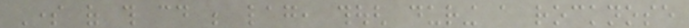Some of this could be lag, though during a rocknose
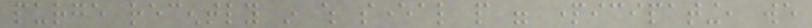purge recently in which several people were participating, we
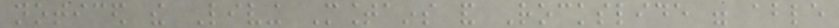noticed the Living Mountains and Rockslide were able
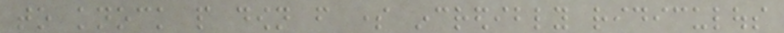to knock people down from some incredibly ridiculous
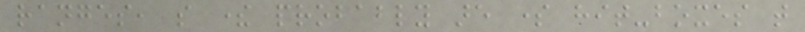ranges, so there probably are some hit-boxes that
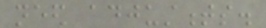need adjustments.
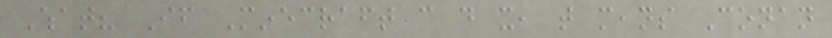What? If Minecraft can do it, that means Conan
